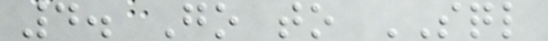4. Go to SQL
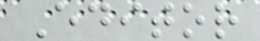Editor
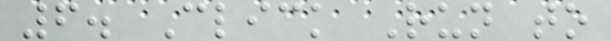6. Click Run to
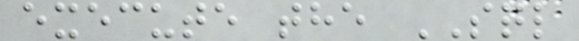execute the SQL
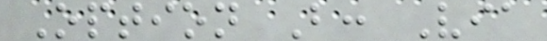Option B: Via
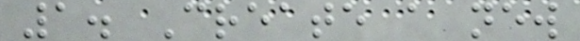1. Create a new
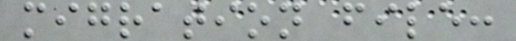migration file:
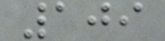109
